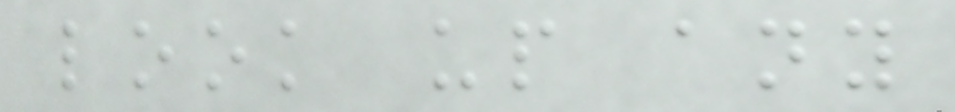look up any
